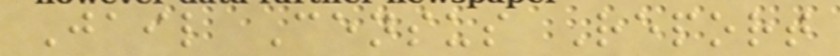Jail Census Report
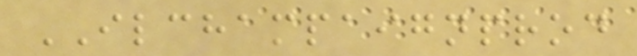ILCHAMPAIGNPROD
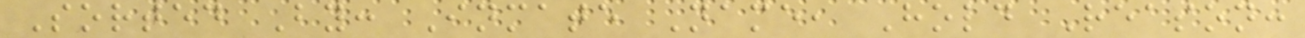Sorted By: Inmate Name, Hold Reason:
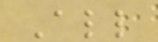All
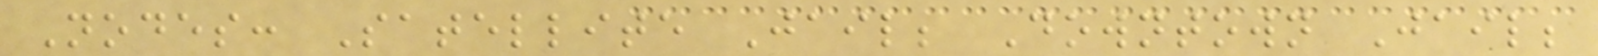Nodes: Satellite Jail; Downtown Jail;
